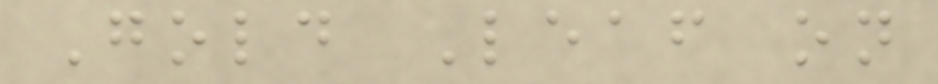Gold Leaf on
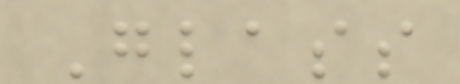Glass
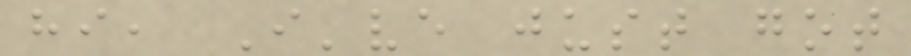hi, I've just got
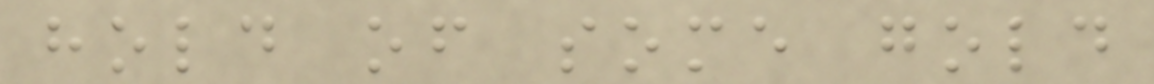hold of some gold
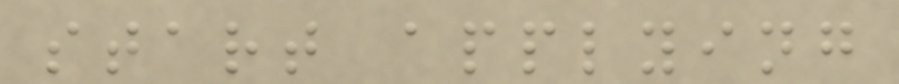start applying
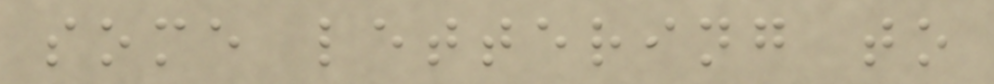some lettering to
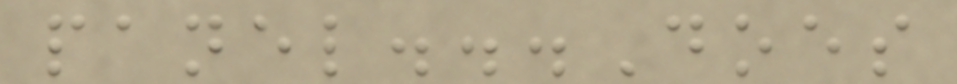panel...Does
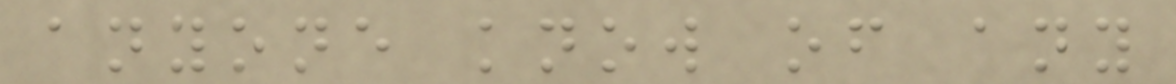anyone know of any
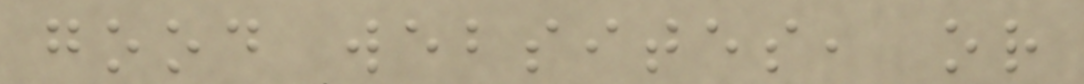good websites, or
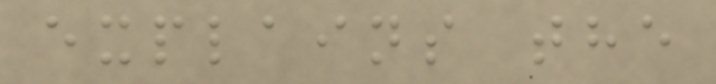explains the
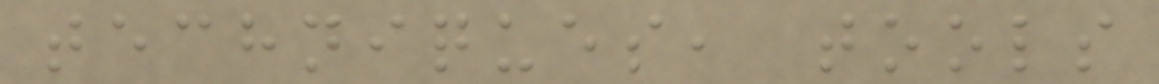techniques, tools
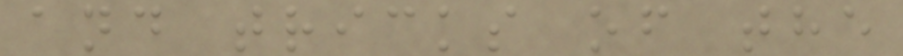and tricks of the
